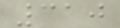310
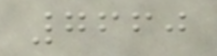7660
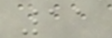11
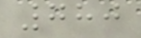780
